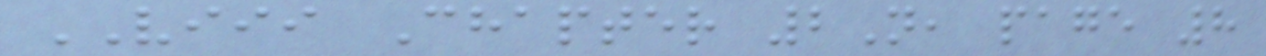VIII Chapter 2N, page 8
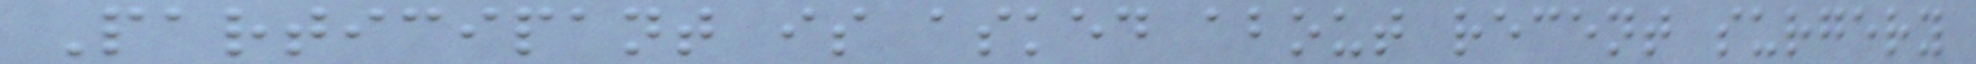Participant is asked about recent surgery
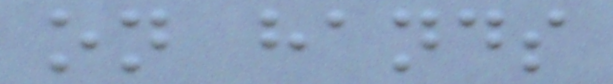on hands
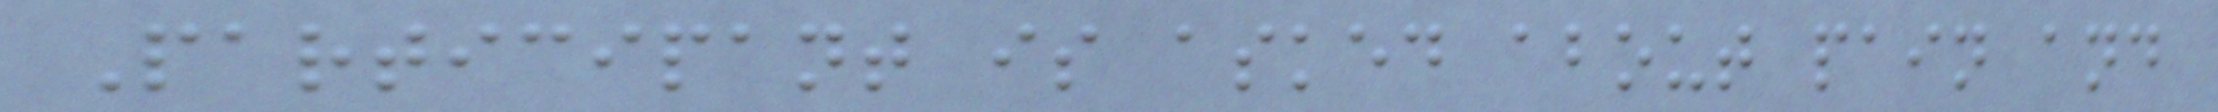Participant is asked about pain and
